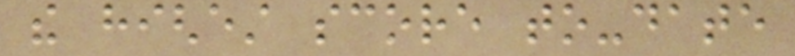the highest score to-date
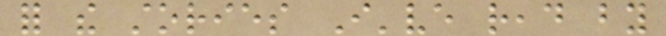for the stories I've read by
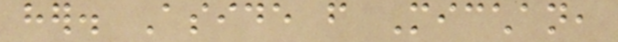her. Aside from Micchan,
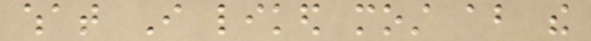what I liked most about the
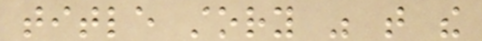title story was that the
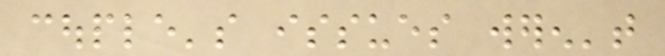couple's issues weren't
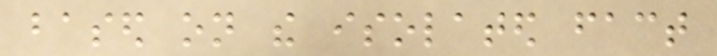based on the isolated fact
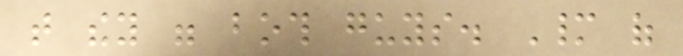that they were both guys. Many of
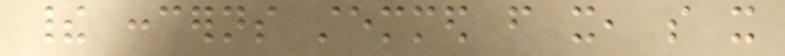their concerns stemmed from it, so it
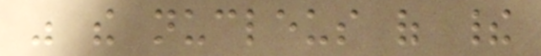was the nucleus of their
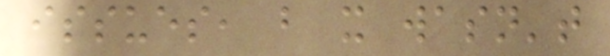issues, but it wasn't
